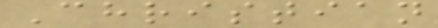Christian
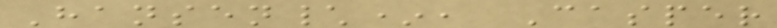Hansen\*, Casper
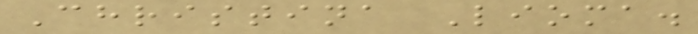Christina Lioma.
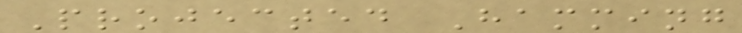Projected Hamming
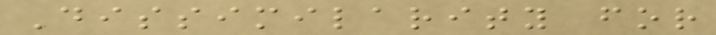Dissimilarity for
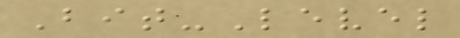Bit-Level
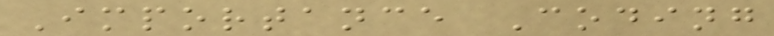Importance Coding
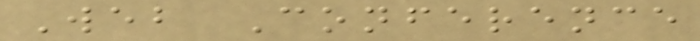Web Conference
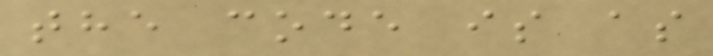the code is as
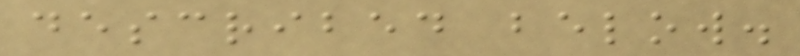described below.
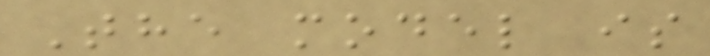The model is
